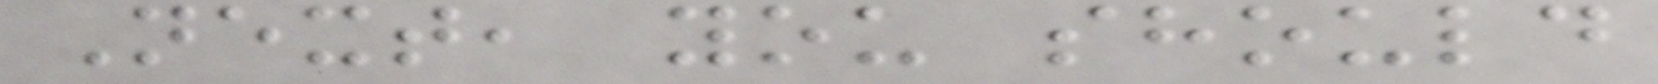Next, you should
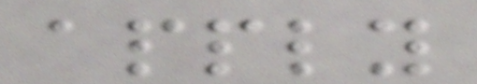apply
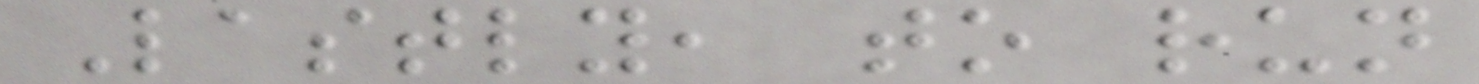Lastly, to run
